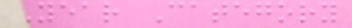Year Category
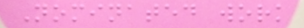Nominated work
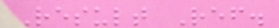Result Ref.
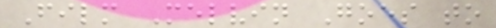Film Melvin Goes to
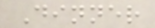Dinner
